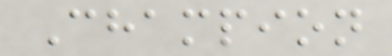Champion
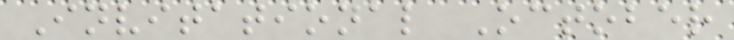Invitational October
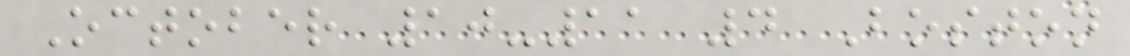October 10-11 4 Boston
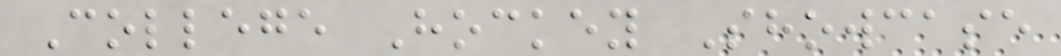College Hockey Showcase
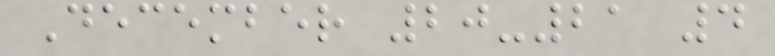December 20-21 4
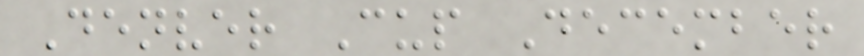Denver Cup December
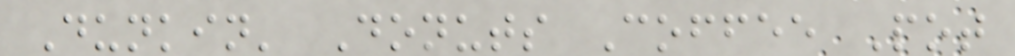Dunkin' Donuts Coffee Pot
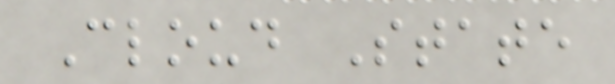Cloud State
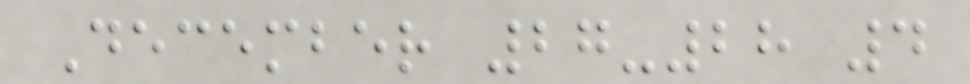December 27-28 4
